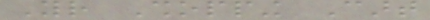Your Shopping Cart
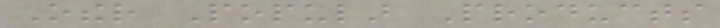Other Popular Products
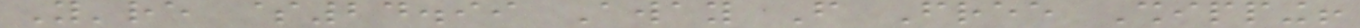You're $24.99 Away From Free Shipping!
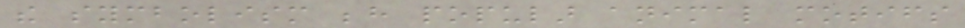the symbolism behind popular animal motifs
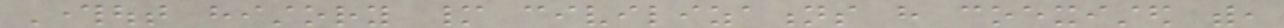Throughout history many civilizations have coexisted with,
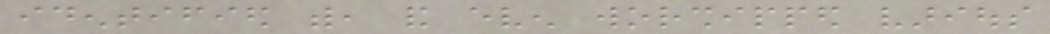identified with, and even worshipped various
